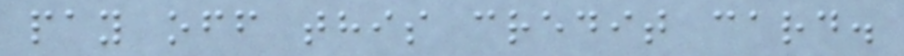pay off this credit card.
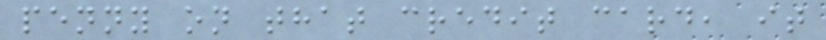penny on that credit card, it
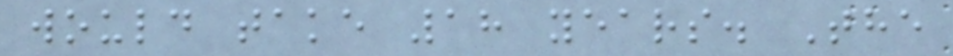would take 18 years. The
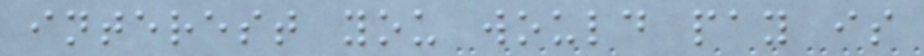interest you would pay is
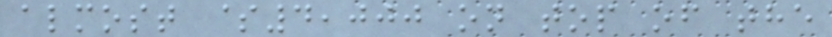almost $4,000 on top of the
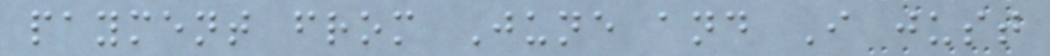payment from June and I just
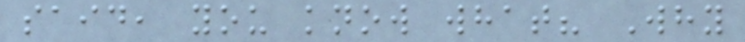said, you know what? Why
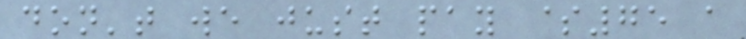don't we just pay $75 a
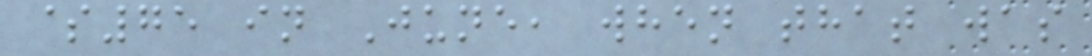$75 in June, when that was
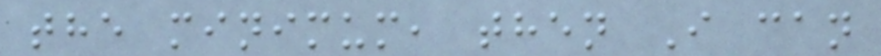the minimum, then I can
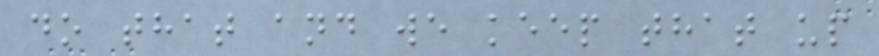do that and we keep that up
